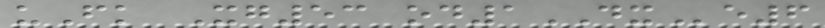uFk Xg53 od1DXe6
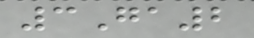3Ga2
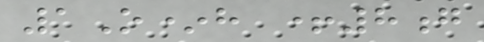1O*h +8g
